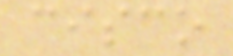cisco
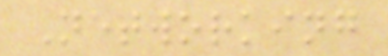Networking
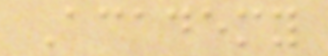Academy
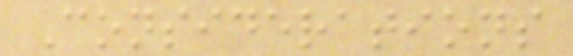Considerations
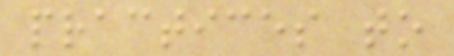practices to
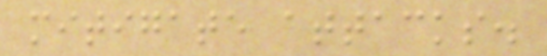mitigate attacks.
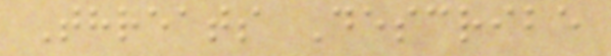Threats Describe
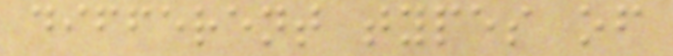different types of
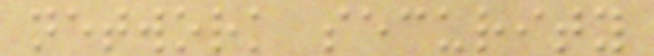network security
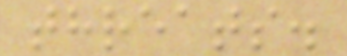threats.
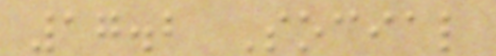17.2 Social
